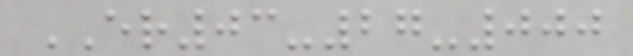ER03-27-000
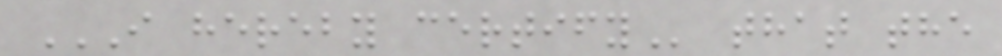I HEREBY CERTIFY that the
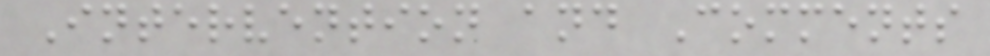Intervention and Comments
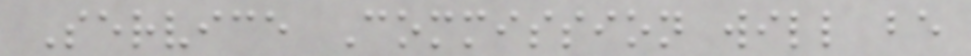Service Commission will be
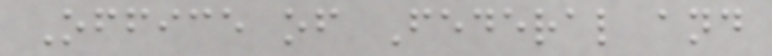Office of Federal and
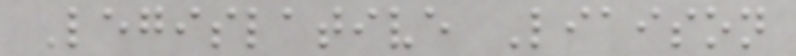Legislative Liaison
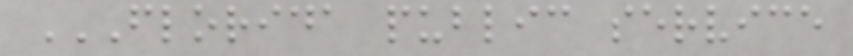FLORIDA PUBLIC SERVICE
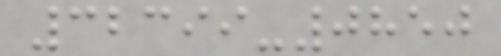32399-0850
